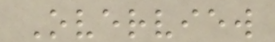Overview
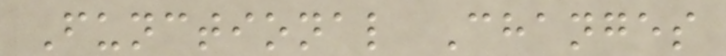Functional Changes
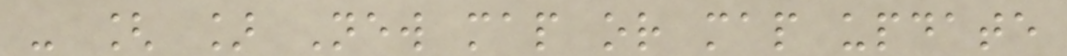- [ ] New map or map update
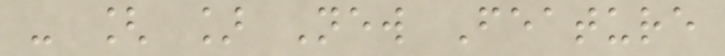- [ ] New Feature
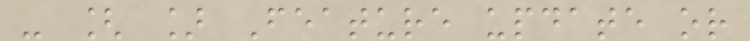- [ ] Feature update or
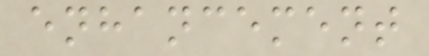enhancement
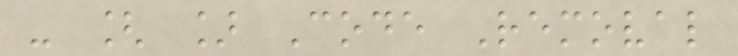- [ ] Code Removal
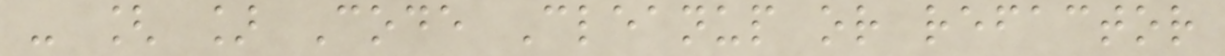- [ ] Code Cleanup or refactor
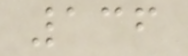136
